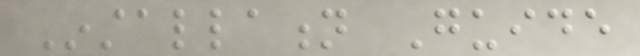Installation Guide
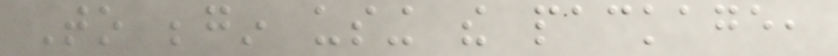To begin using the package,
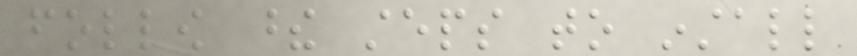follow these steps to install
